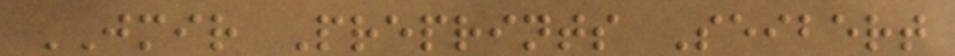JMIR Preprints Seibert
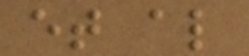et al
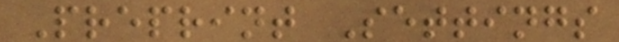Preprint Settings
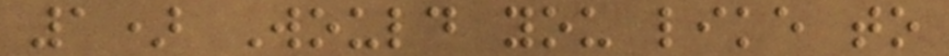1) Would you like to
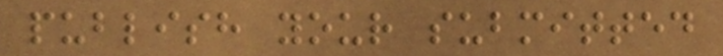publish your submitted
